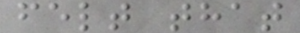felt that
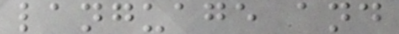language and
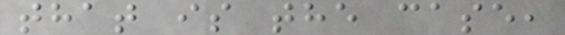that is the case,
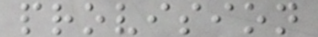provision
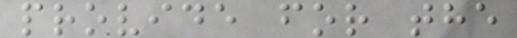provide for the
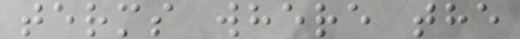terms where the
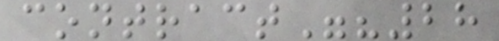contract"?28
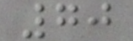70
